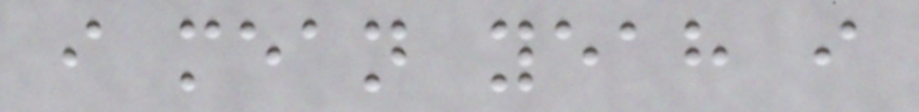i mean yeah i
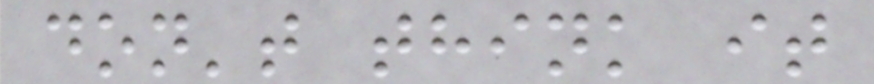don't think it
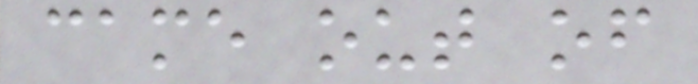came out of
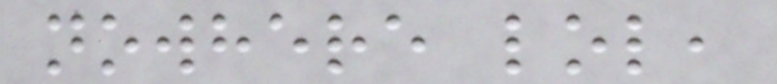nowhere lol,
